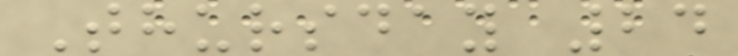Thursday 24
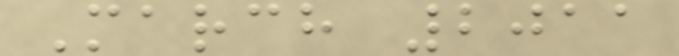March 2011
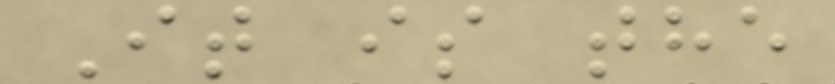It is the
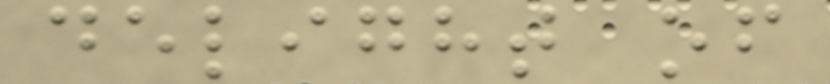delight of
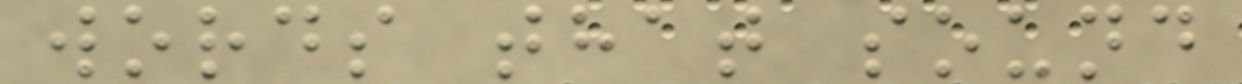words that sound
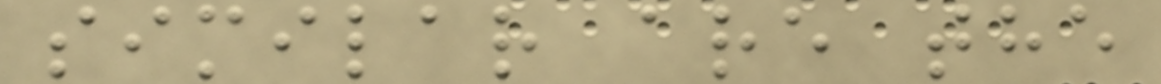similar are the
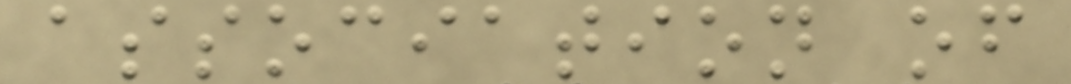association of
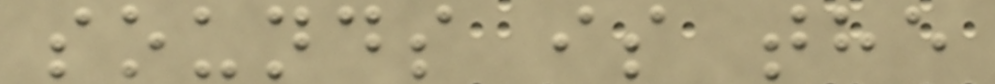sounds is the
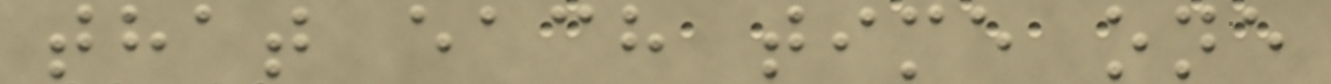that each time one
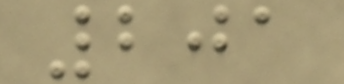201
